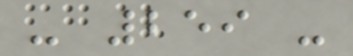- 259 -
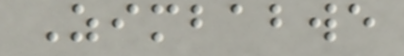Zimbabwe
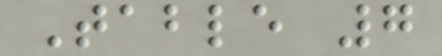Table 7
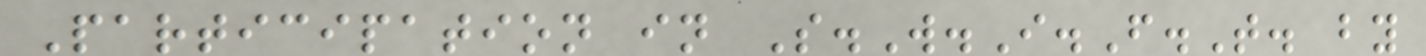Participation in S.W.I.F.T. by
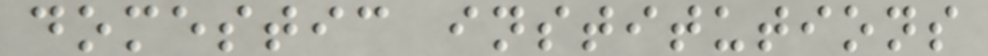domestic institutions
